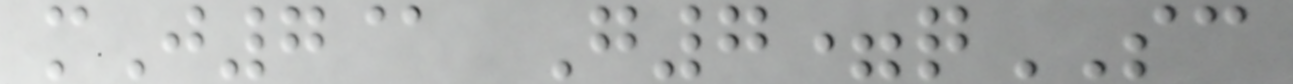mJ7@ G7=qSC
